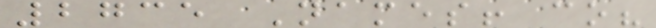2735 Names! co?
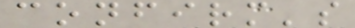confirm's
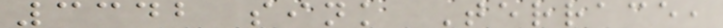3342 sink Terrace,
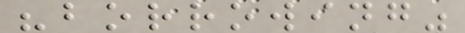"borrowing"
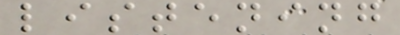listening
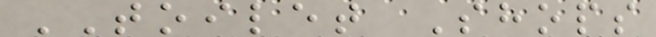TOILET Shops
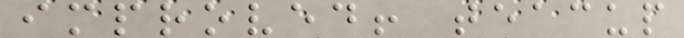improved! teacup
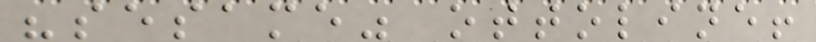"sesame" ottoline!
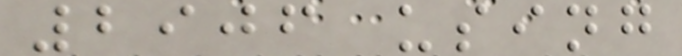2906 using
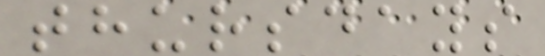thursdays
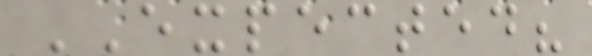EXPECTED?
